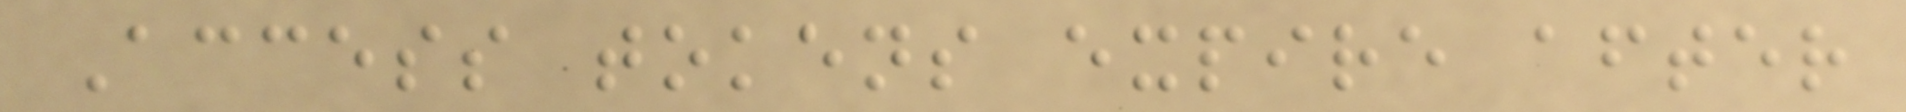Access tokens expire after
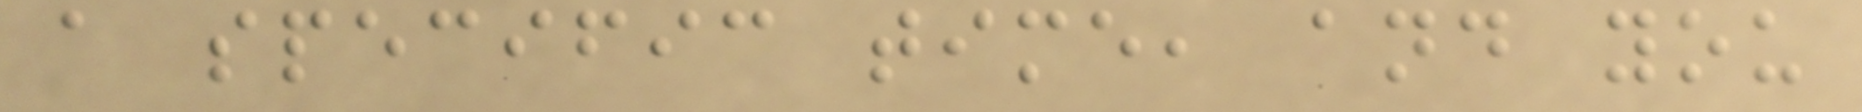a specific time, and you
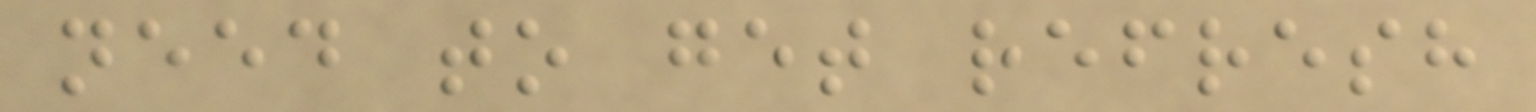need to get refresh
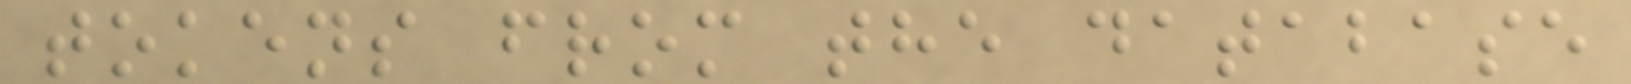tokens from the database
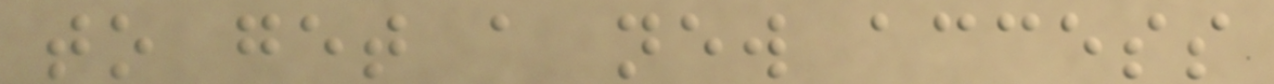to get a new access
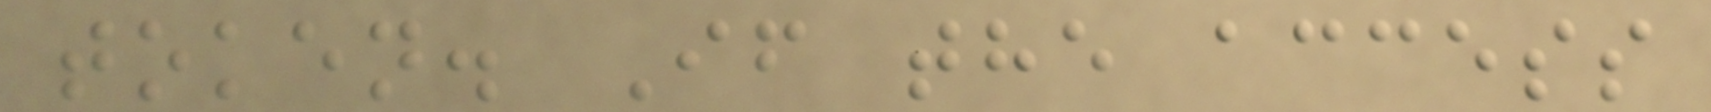token. If the access
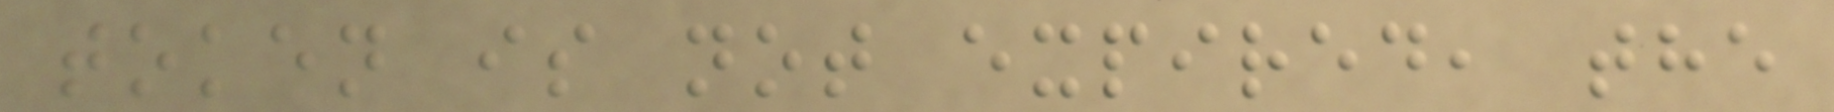token is not expired, the
